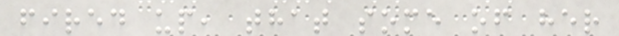fired up, that some of her
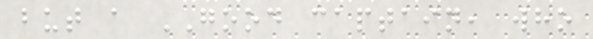but a GOOD captain, who
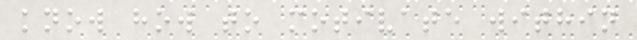know how to motivate within
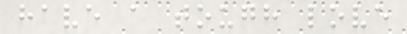have a tough love
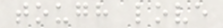tough love
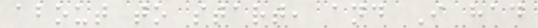about to start, and I had
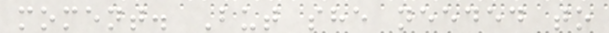moment. But she needed to
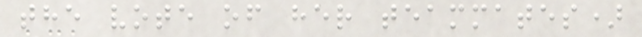the vote of her teammates)
